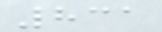831
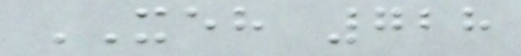XEH 728
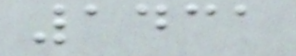1431
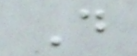D
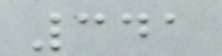341
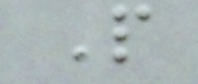P
